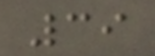39
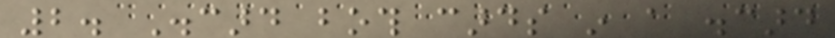2. Discard both cards in a discard
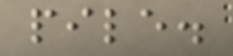pile.
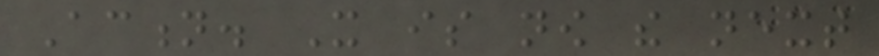Action. It is now the next
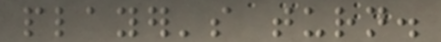player's turn.
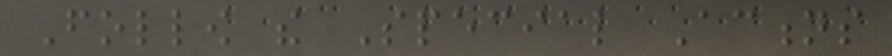Follow the Special Actions
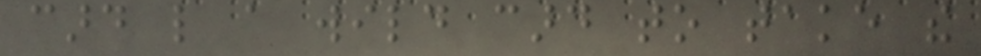card like a wild card to take the
